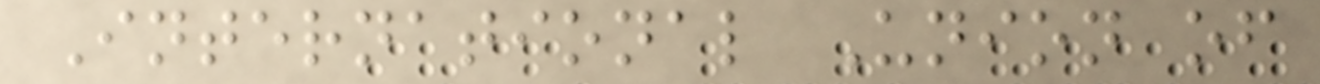International Union of
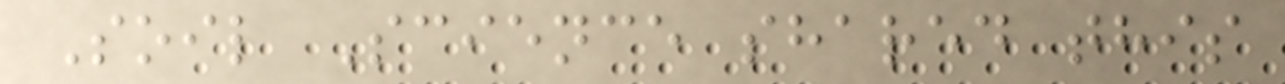Soil Science shared this
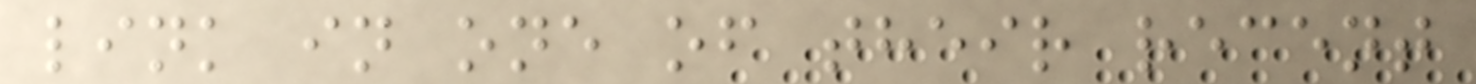link in one of their recent
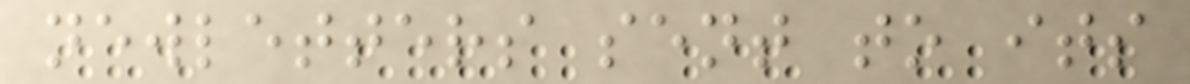newletters sent to its
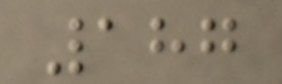187
